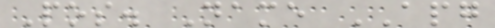Pos. Name APG
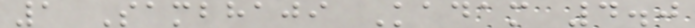1 Sambhaji Kadam 4.0
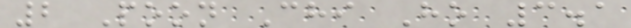2 Poon Chi Ho 3.1
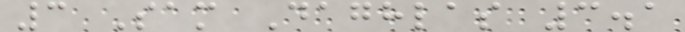3 Sam Daghlas 3.1
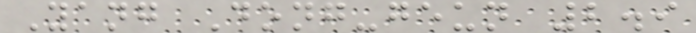Yang Dong-geun 2.9
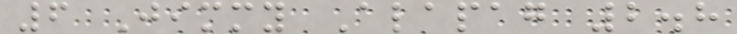6 Jimmy Alapag 2.8
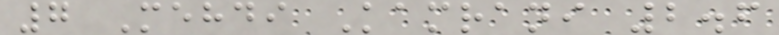7 Mehdi Kamrani 2.6
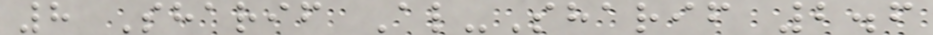8 Sharif Al-Sharif 2.6
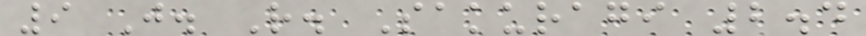9 J. R. Sakuragi 2.4
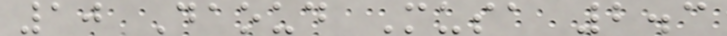10 Daoud Musa 2.3
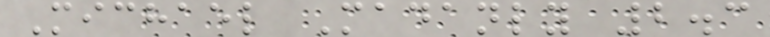Michael Madanly 2.3
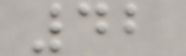42
